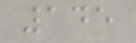145
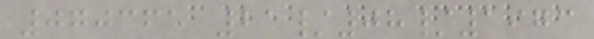070365 21/08/1973
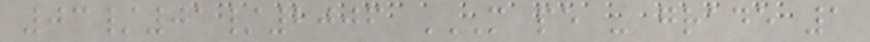03/01/2006 M PE - GRADE 1
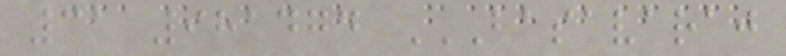31 981474 BASAVARAJ
